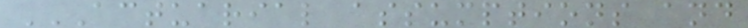ACTUARIAL ASSUMPTIONS AND
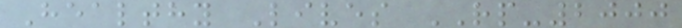Healthy Lives RP-2000
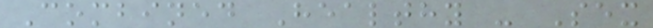Combined Healthy - Sex
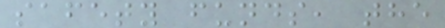safety funds, the
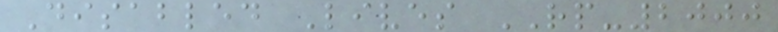Disabled Lives RP-2000
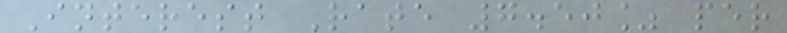Interest Rate 7.50% per
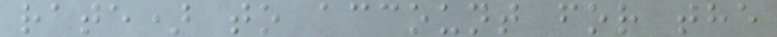rate) to account for the
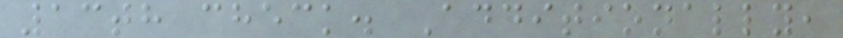13th check. Additionally,
